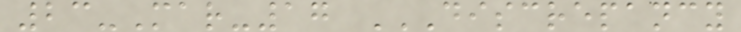23-Mar-17 DISCREPANCY
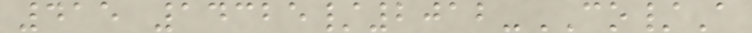415 14325/2012-CO/A
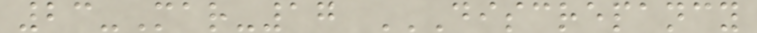23-Mar-17 DISCREPANCY
